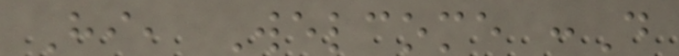Hi, Welcome :D
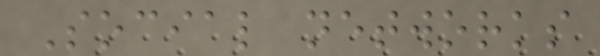Social networks
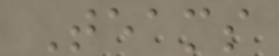Teams
